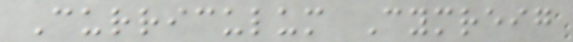Curriculum Cymreig
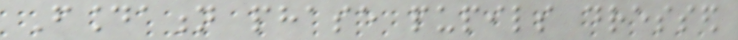Foundation phase pupils dressed
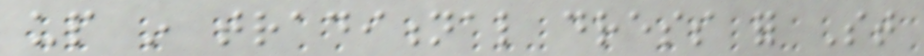up in traditional dress for St
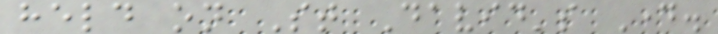held on St David's Day.
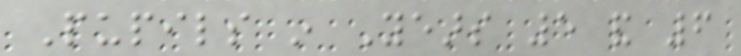Pupils in Years 5 and 6
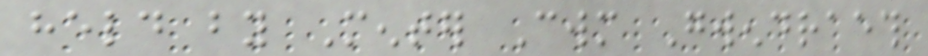held by Menter Cwm Gwendraeth
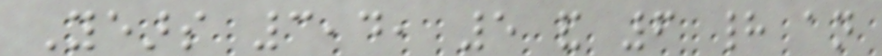Years 3,4, 5 and 6 had an
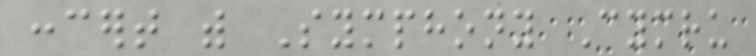concert with Symphony Cymru
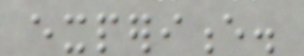experience.
